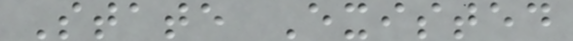State Existed
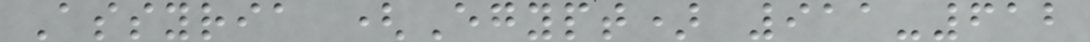Assyria (Egypt) 911-612
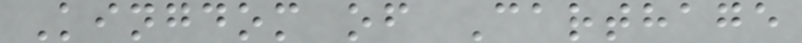Kingdom of Carthage
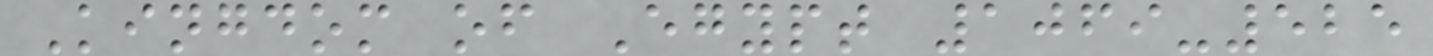Kingdom of Egypt 1069-525
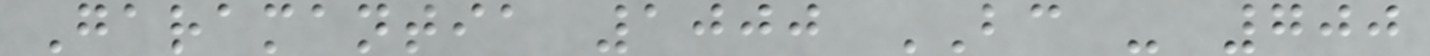Garamantia 1000 BC - 700
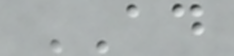AD
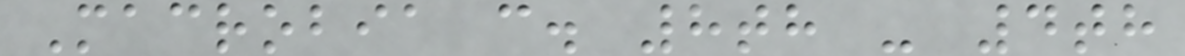Macrobia c. 8th - 4th
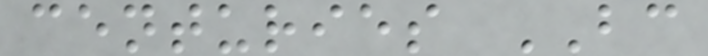centuries BC
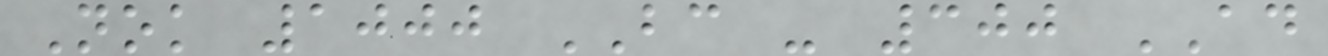Nok 1000 BC - 300 AD
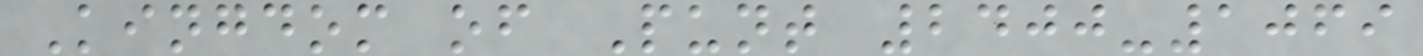Kingdom of Punt 2400-1069
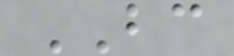BC
